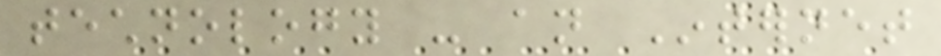technology - an Internet
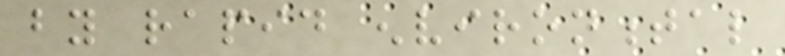by rapid environmental
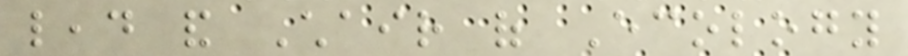lead and Chair of Ecology
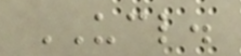UCL.
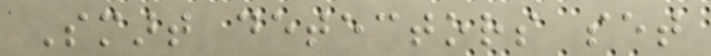Smart detectors set
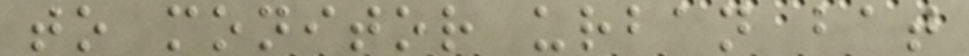to monitor urban bat
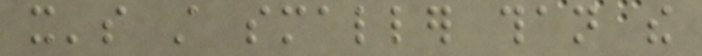it's still smaller than the
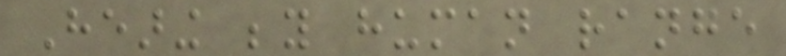Hearing beyond human range
